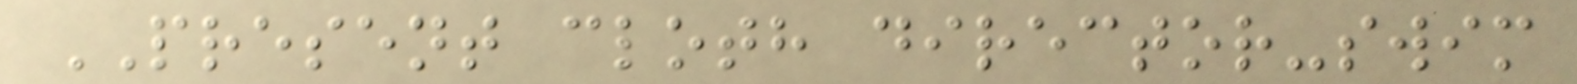PRESENT cloth director-swim
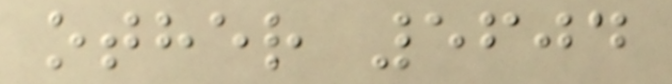other 5604
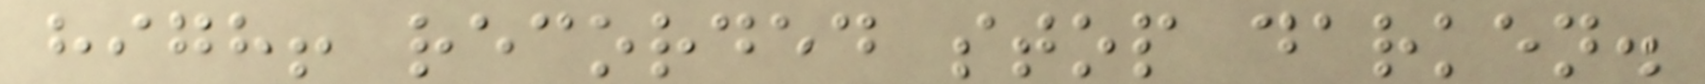high! recorded stop darken.
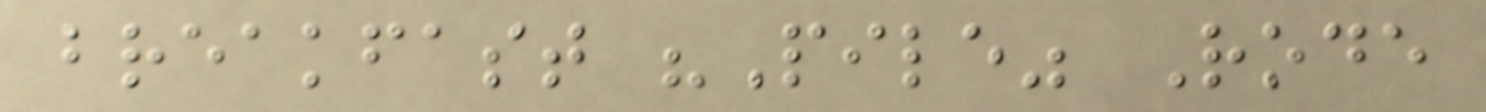breakfast "Pile" Rode
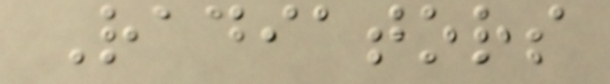Radiators
